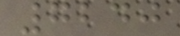7240
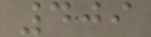409
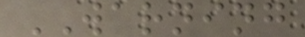WARNING
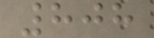808
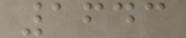1643
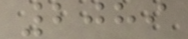2089
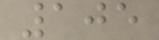105
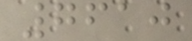7610
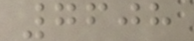7608
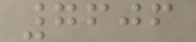7606
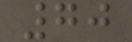70
